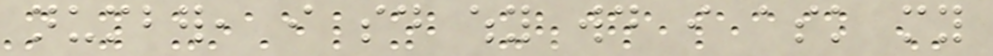number, i said why would i ask my
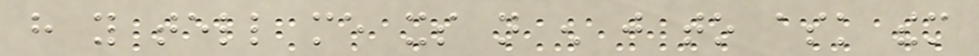have you tell me its not enough just to ask them
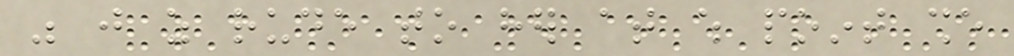was just as rude to her at which point she
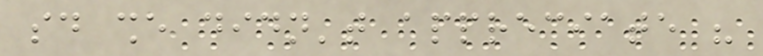said she didn't appreciate his
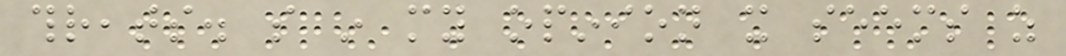threats. so in my opinion it seems as
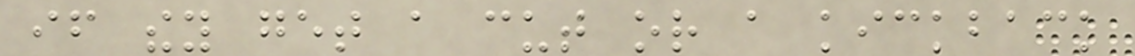if they get a cut or a kickback
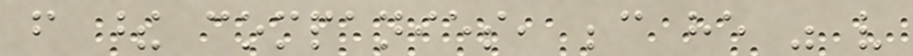from these companies, because he was very
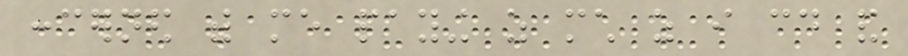concerned with me paying as much as i could and
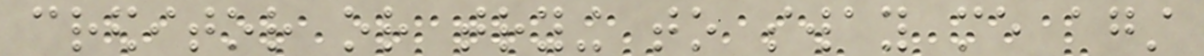creditor or trying to sway me against
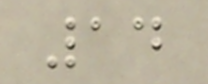14
